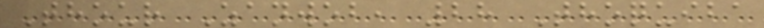Thour Zanwob, 28 Thoquiba
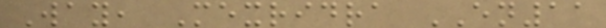Way, Mexridra EN11
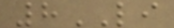8LI
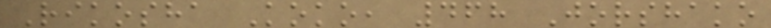Rikosha Koko, 468 Jorshako
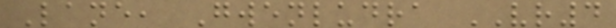Lane, Gwenludra VR4
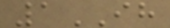1IH
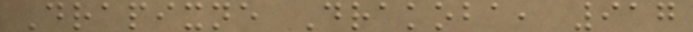Drapixne Drakoba, 917
